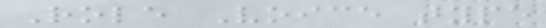Role Voice type
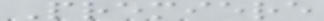Premiere
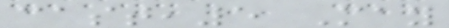cast,5 May
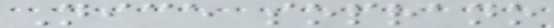Nice soprano
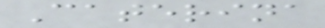Caterina
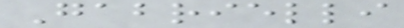Gabrielli
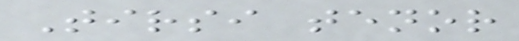Tirsi tenor
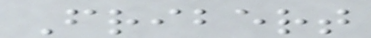Fribert
